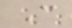Can
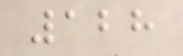128
